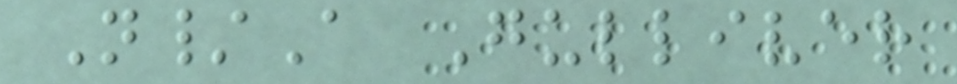N/A Gulliver
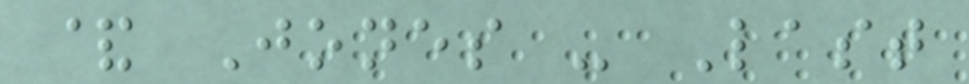& Jones - Last
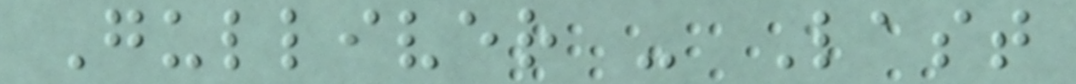Gulliver - Last
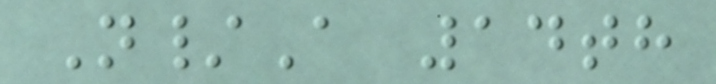N/A 14th
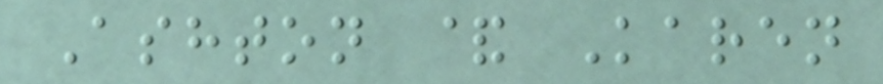Ashton & Karen
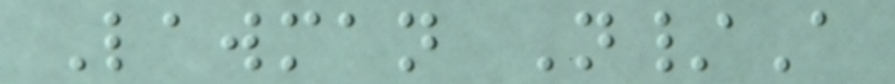Lawman N/A
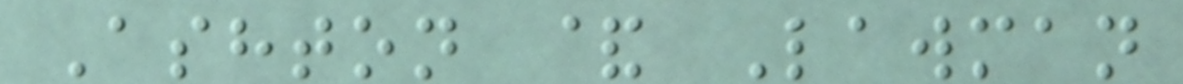Ashton & Lawman
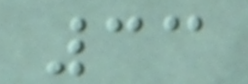33
